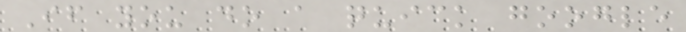If you do a quick google
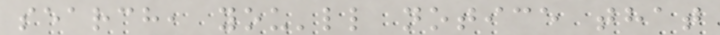search, you'll notice that
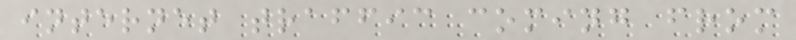internet traffic coming from
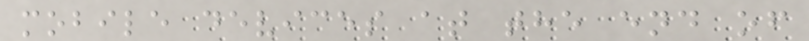mobile devices at the end of
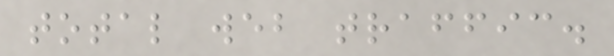total web traffic.
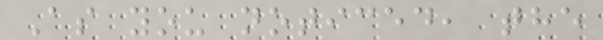As you noticed, the
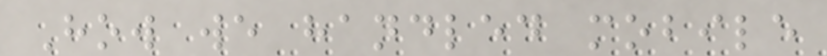How we handled mobile
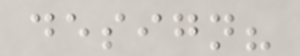design?
